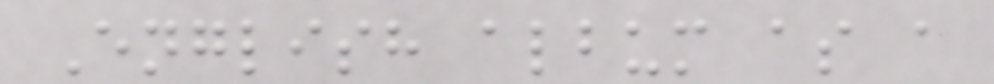English album as a
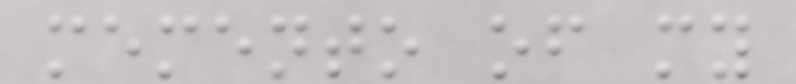memento of my
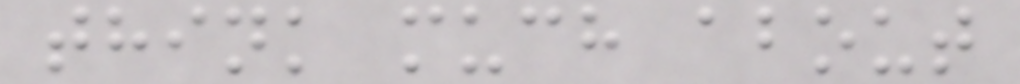think much about
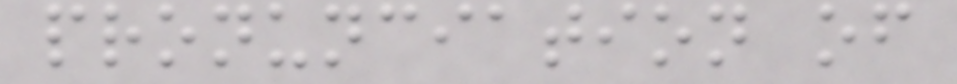pronunciation of
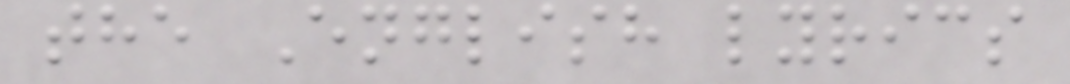the English lyrics
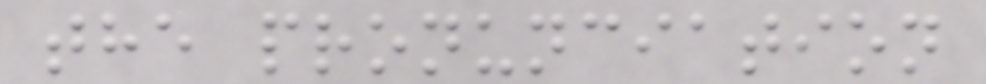the pronunciation
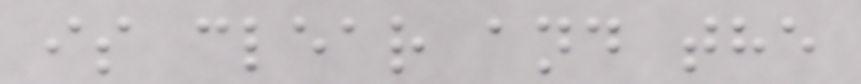is clear and the
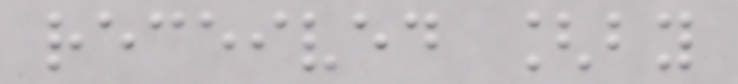received [by
